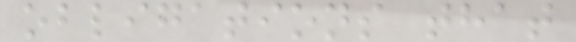obligations that
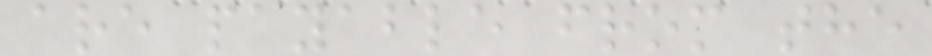are payable from the
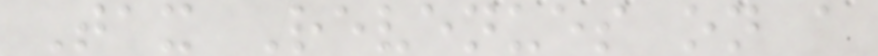Tax Revenues on a
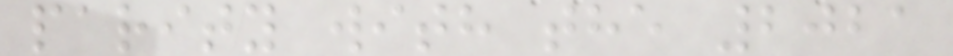parity with the 2021
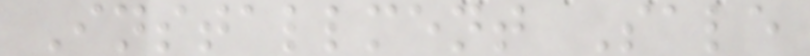Installment Sale
